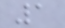1
